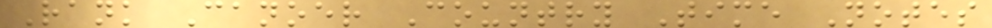Rank Canoer Country Time Notes
